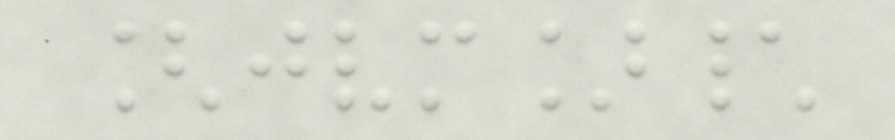[jvm]\
